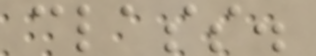class.
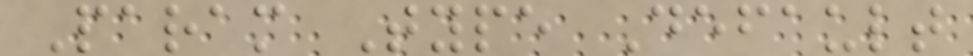Param Type Default
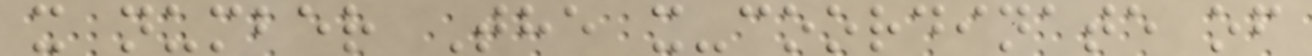x number The x-coordinate of
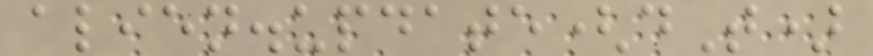alien.update(dT)
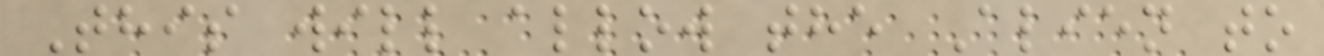This will allow the Alien to
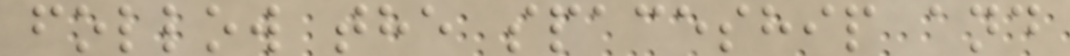follow the spaceship and
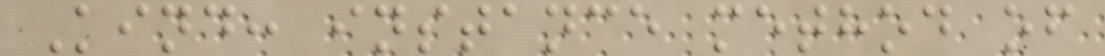Kind: instance method of
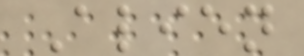Alien
